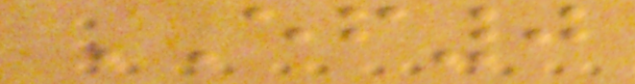EF0
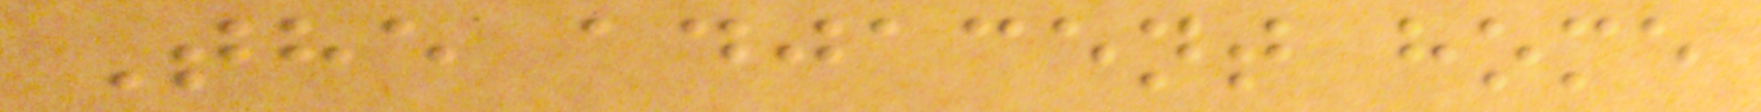The adjacent home
